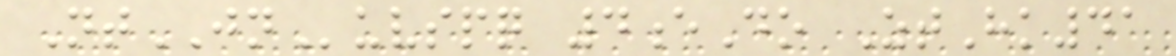NtJNuvspq 4eDo ZtHk41
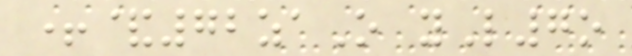+&72zaO yL7o
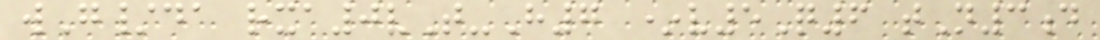wG/da rxa0vT-H7 *v5Q6 tN3d
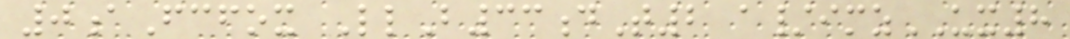0aFcfox LlB33dT2 a/imzUX8
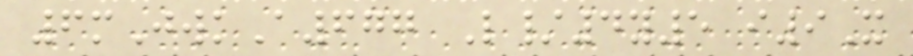6mJwkA677 L/4y5 i9X
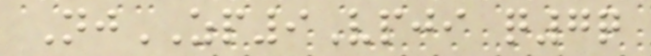NjZP9Vpji q7q
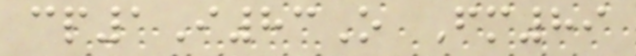cp1I83O Fm89
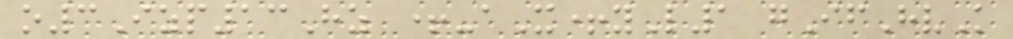o3Izp13Hz +-aX+yL1 gIfHvK
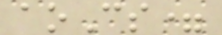aoCs=
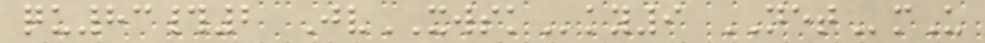qu83#2 JvXWSKky9 NETmU
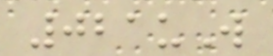021uW
